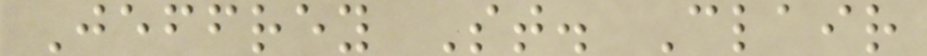Jeffrey St. Clair
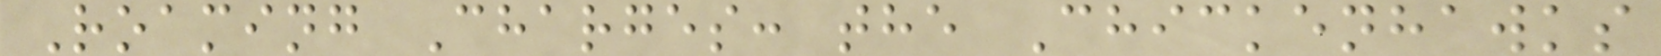Roaming Charges: the Chickenhawks
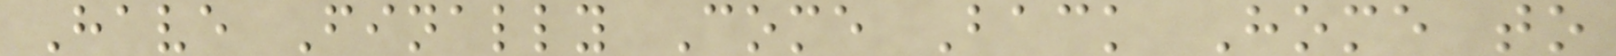Have Finally Come Back Home to
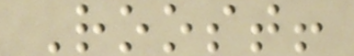Roost!
